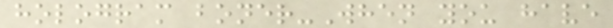hologram boner-When you have
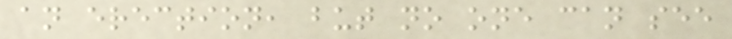an erection, but no one can see
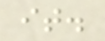it.
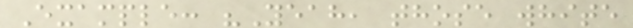Example: "Yeah, those white
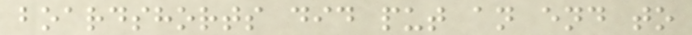boardshorts did put an end to
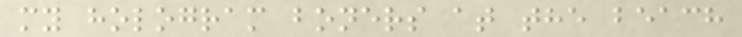my hologram boners at the beach
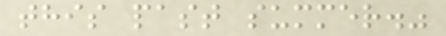this past summer."
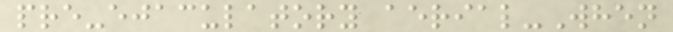pre-ejaculatory aerial-When
